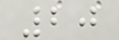20
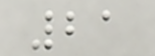21
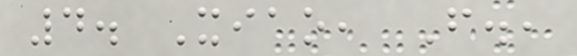4. Xiao, F.,
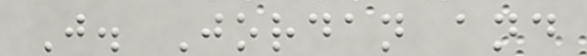J. Jordan and
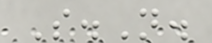S.N.
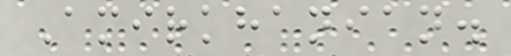Amirkhanian.
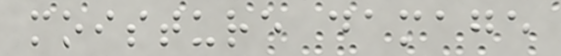moisture damage
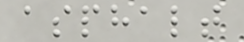asphalt
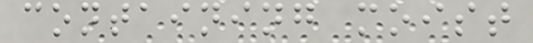containing moist
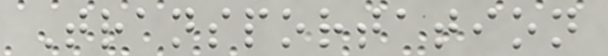Transportation
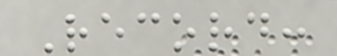Record:
